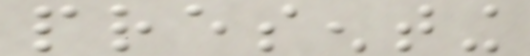presenting
